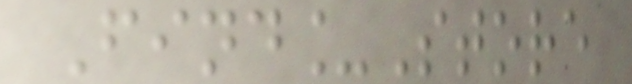Find_Store
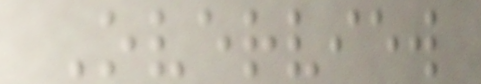Overview
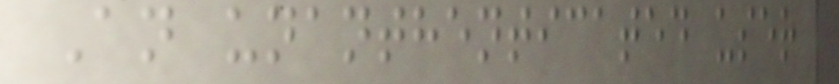An unanthenticated user
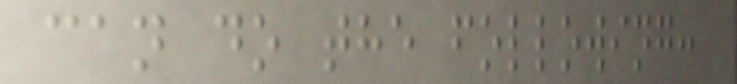can do the following:
